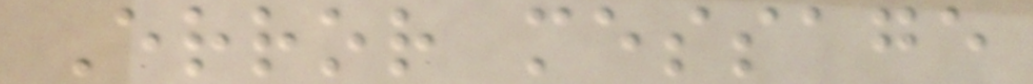Error message
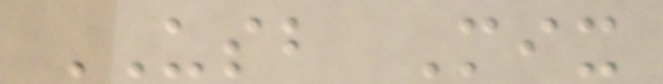USB Mix
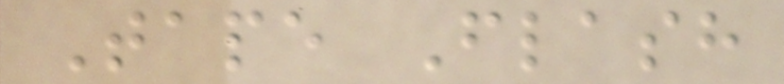Tape Flash
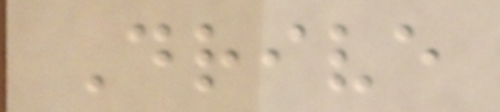Drive
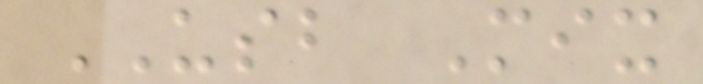USB Mix
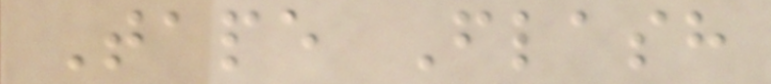Tape Flash
